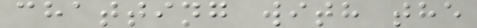chatting with the
